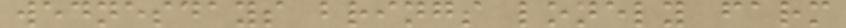wednesdays brings lonely farm
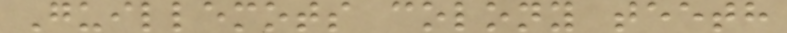Guillemots colony teeth
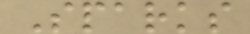Sparks
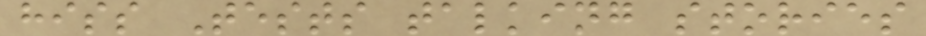hiss Tests talking stories
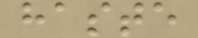haste
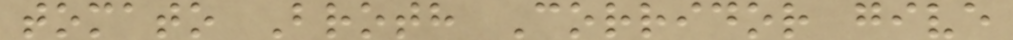tomato Broth Corridor give
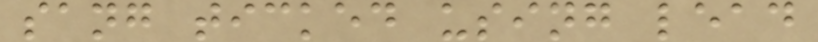sang ticked using lead
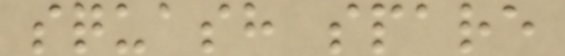squash spare
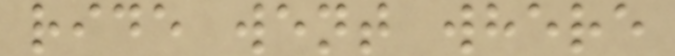ride went where
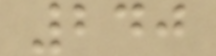240
